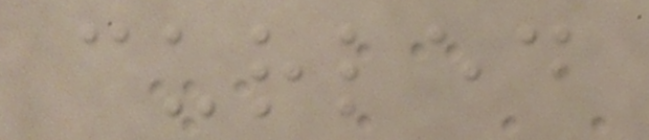curled
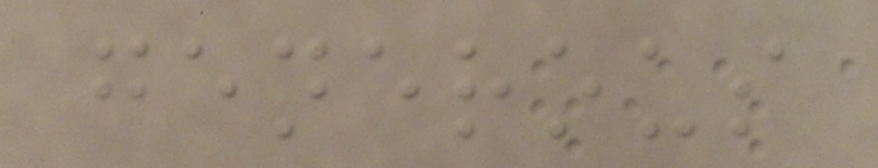generous
